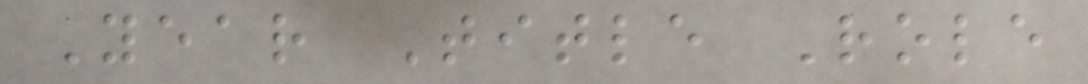Year Title Role
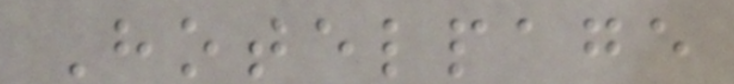Hotelpage
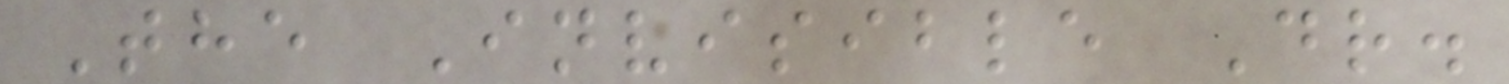The Invisible Dr.
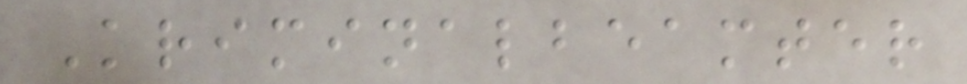Kriminalbeamter
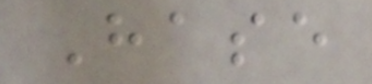Hase
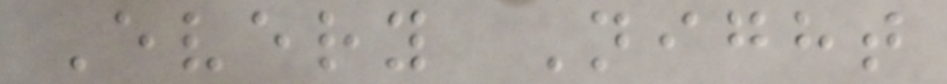Every Night
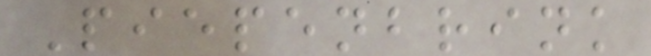Piepenbrink
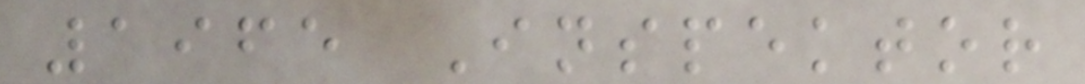1965 Inspektor
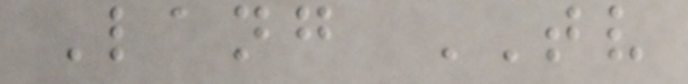Lang TV
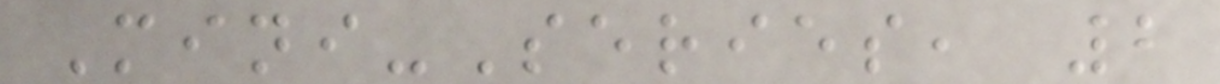Mini-Series, 2
